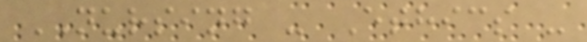NURSING - Ethics -
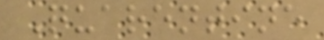Quarentine
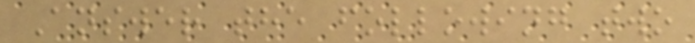Answer the following two
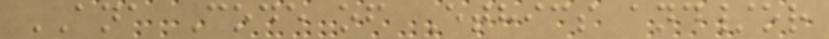ANA Code of Ethics and/or
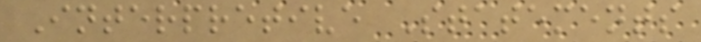Interpretive Statements
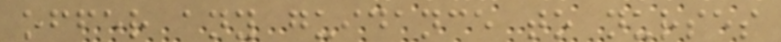offer any guidance to nurses
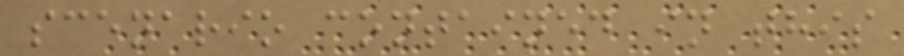scenario contained in this
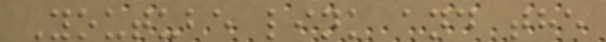Youtube link and the
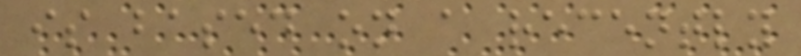is based on a recently
